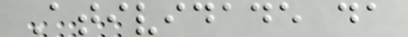Atividade da
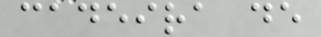cadeira de
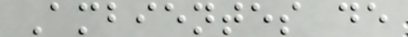Ambientes de
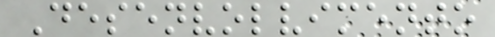Desenvolvimento
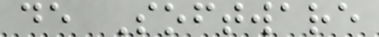de Software
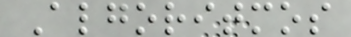Algoritmos
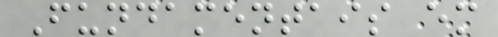Fundamentais em
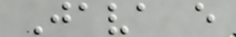Java e
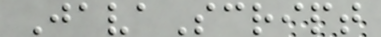JavaScript
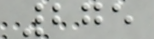275
